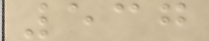537
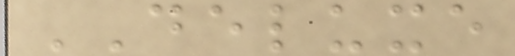DELUXE
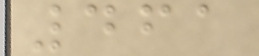461
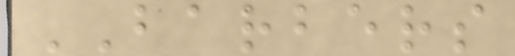BARBERS
